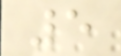5
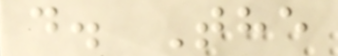d. The
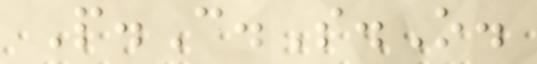P.C.S.O.
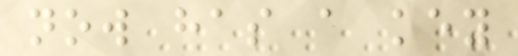now has a key
